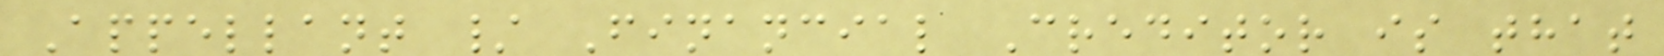Appellant / Financial Creditor is that
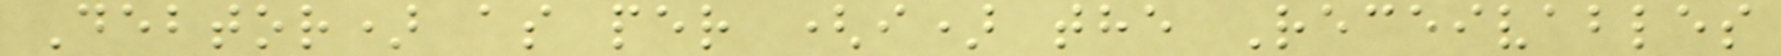Debtor) as per (i) the Receivables
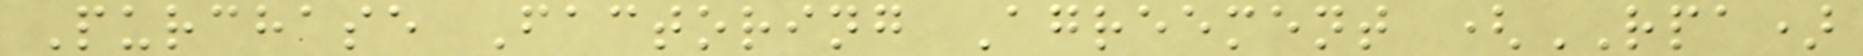Purchase Factoring Agreement (RPA)
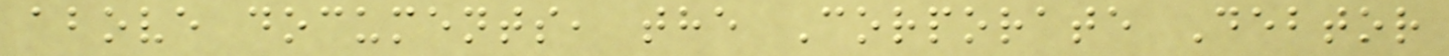above documents, the Corporate Debtor
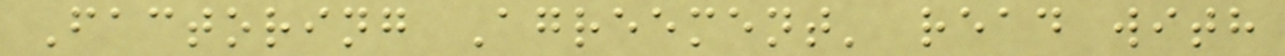Factoring Agreement' read with
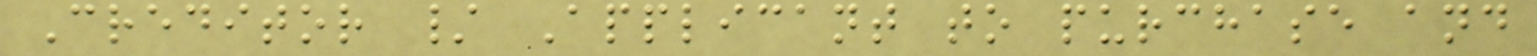Creditor / Applicant to purchase and
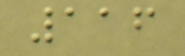116
